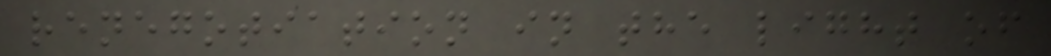renegotiation in the light of
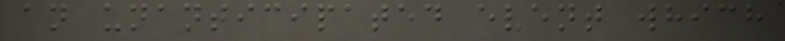an unanticipated event which
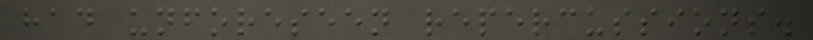had unforeseen repercussions.
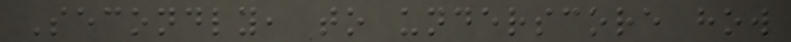Secondly, to underscore how
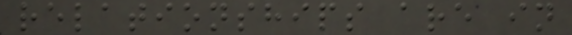relationships are in
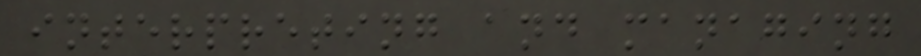interpreting and managing
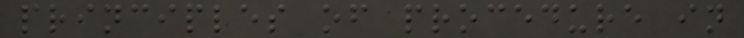principles of procedure in
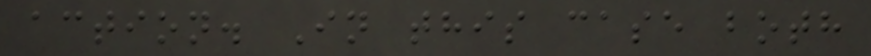action. In this case both
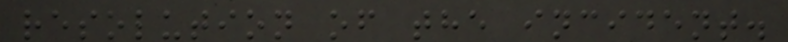resolution of the incident.
